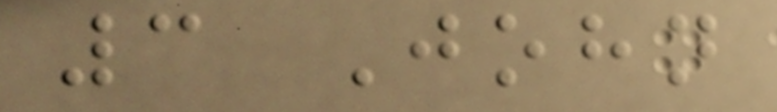3 John
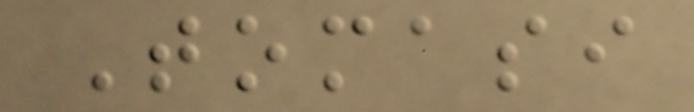Tomasi
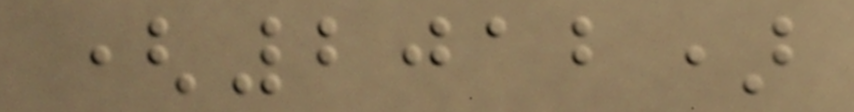(2012)
